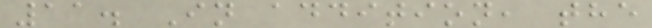11. In addition, the
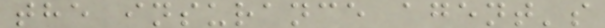the insurance agent's
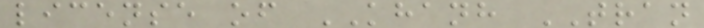license of KHANH TRAN
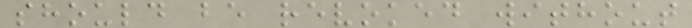should be revoked without
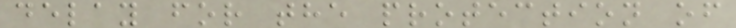delay for the protection of
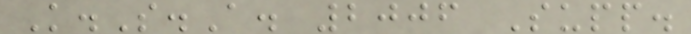K.S.A. 2006 Supp.
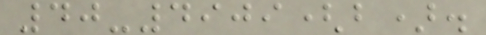40-4909(b).
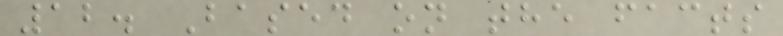12. Based on the facts
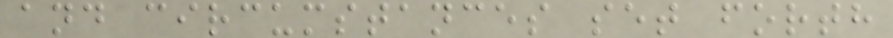and circumstances set forth
